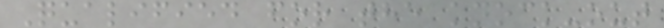Qualified for the knock-out
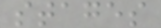stages
